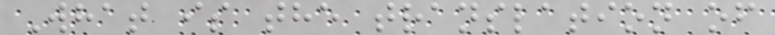What is the translation of
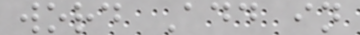word Add in
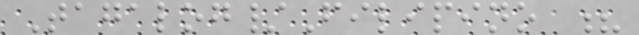Tagalog/Filipino ?
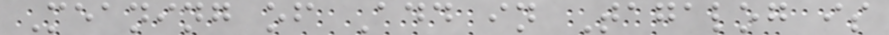Meaning of Add in Tagalog is
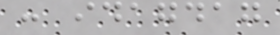: idagdag
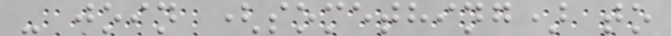- join (something) to
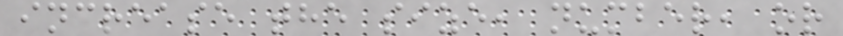increase the size, number, or
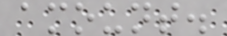amount.
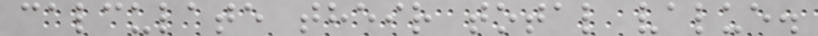calculate their total value.
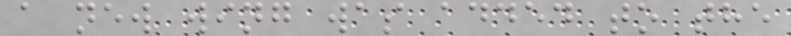a new wing was added to the
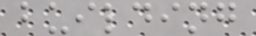building
